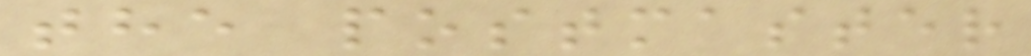the postmaster
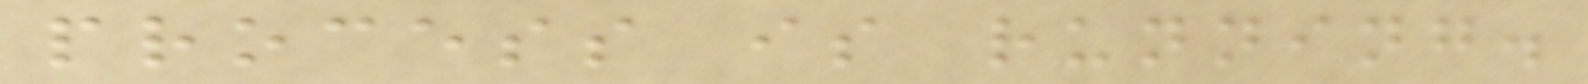process is running.
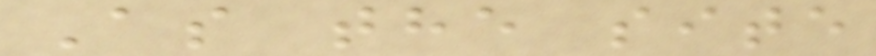As the site
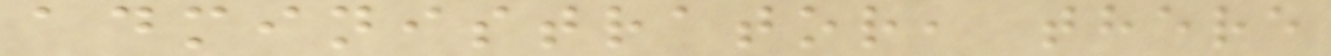administrator, there
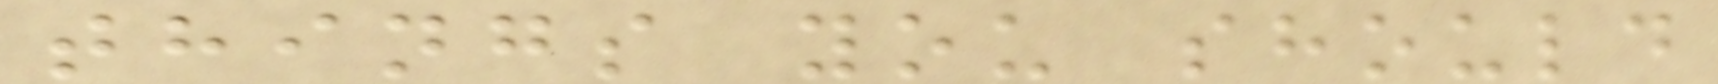things you should
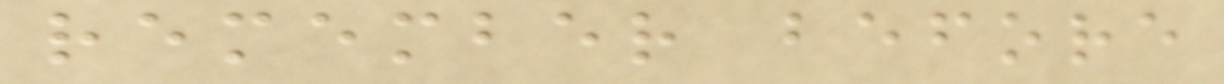remember before
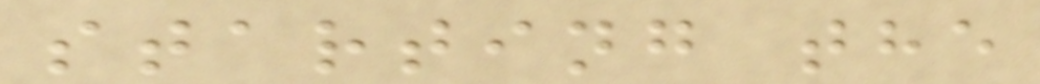starting the
